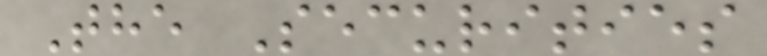The Securities
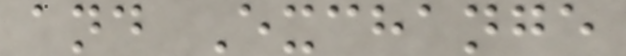and Exchange
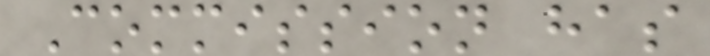Commission has
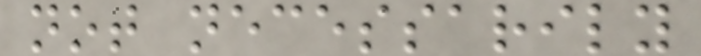not necessarily
